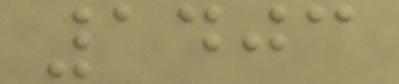1403
